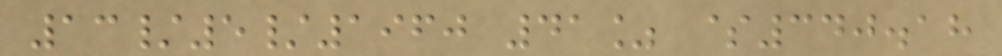13/5/1960 41% $340.18
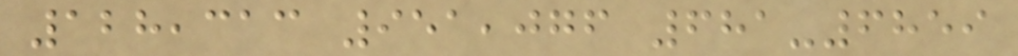128,313 951,076 681-6859
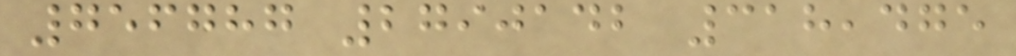756787 2790142 318,475
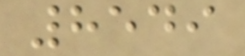8549
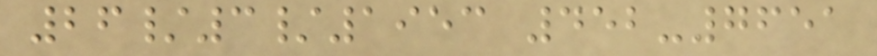26/3/1953 452-7651
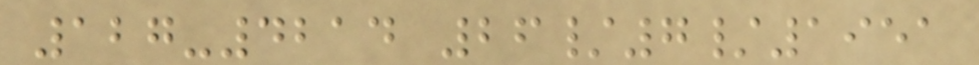127-4214 26/7/1951
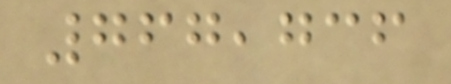767,736
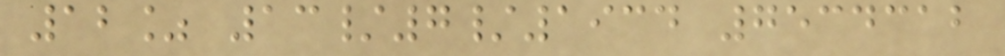12% 13/7/1934 7534312
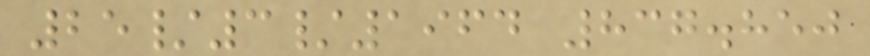25/3/1964 837.850
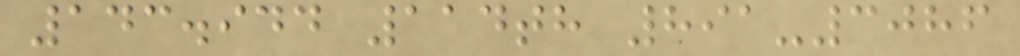143.944 114th 891-3086
